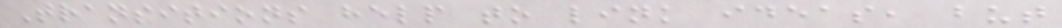Transitions help to link ideas, but
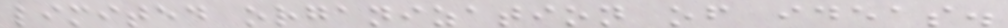limited organization of ideas.
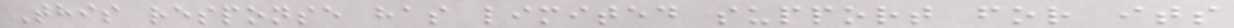This response has limited support for its
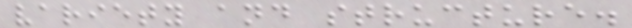variety and structure.
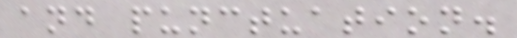and punctuation.
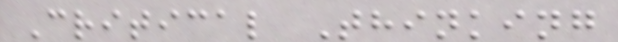Critical Thinking
